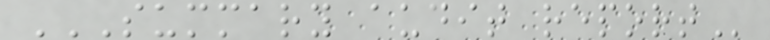SUMMARY AUDIT REPORT
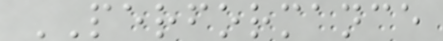PERFORMANCE
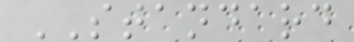STANDARD
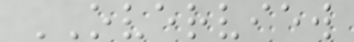OVERVIEW
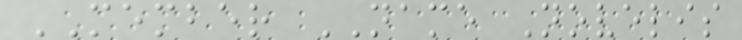MEMBER NAME Novelis
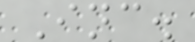Inc.
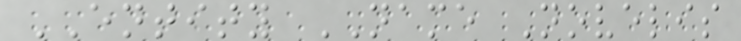ENTITY NAME Novelis
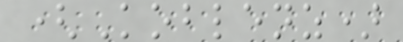(Koblenz)
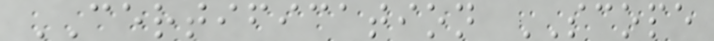CERTIFICATION SCOPE
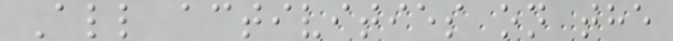All activities on the
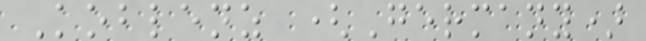Koblenz (Germany)
